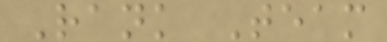Rank Team
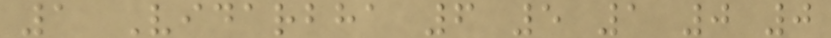1 Vidarbha 6 5 1 0 0
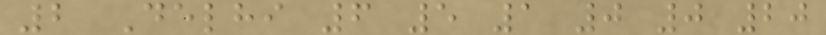2 Delhi 6 5 1 0 0 20
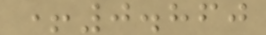+0.860
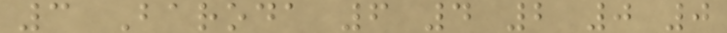3 Baroda 6 4 2 0 0
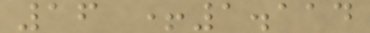16 +1.114
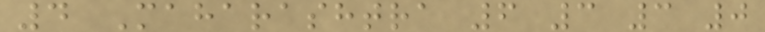4 Maharashtra 6 3 3 0
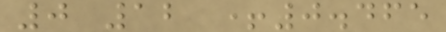0 12 +0.465
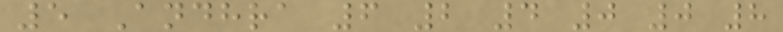5 Andhra 6 2 4 0 0 8
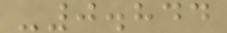-0.844
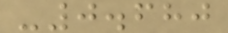-0.680
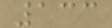133
